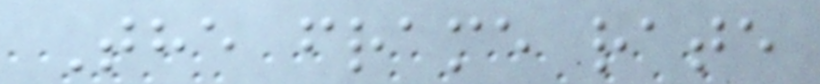The frame rate
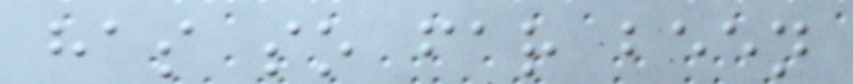has so far been
